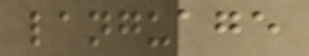language
